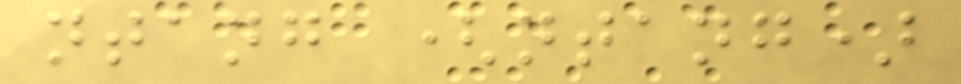ntang (ntang)
